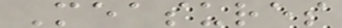Measures
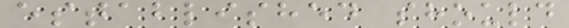established should
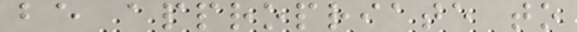be appropriate to
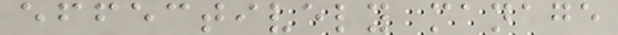effectively manage
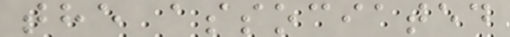the associated
